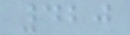420
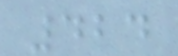424
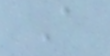A
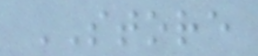STORE
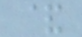&
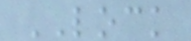LOCK
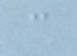c
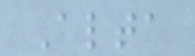Alta
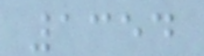1354
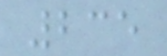235
